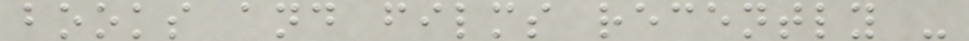books and films recently -
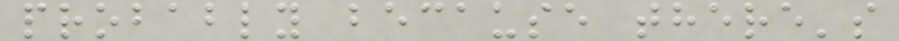probably because there's
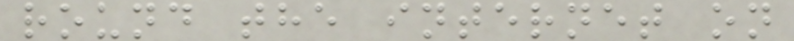round the internet on
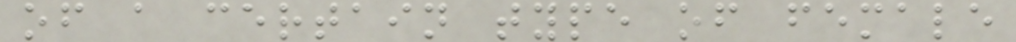of a certain type of female
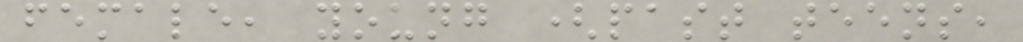female, young (past teens,
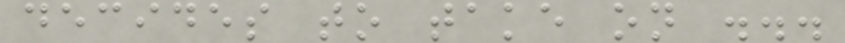decides to take on ...
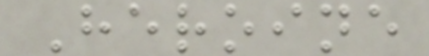Heroine
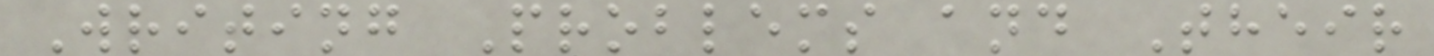Writing Problems and Their
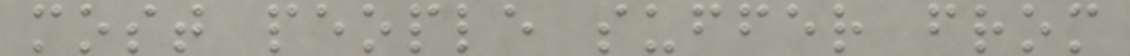most people suffer from
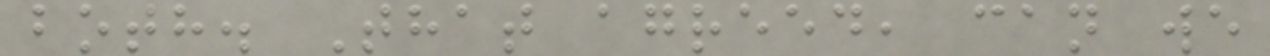both. That agreed, can we
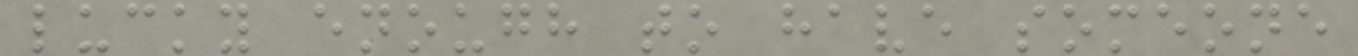lucky enough to have someone
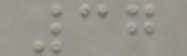37
